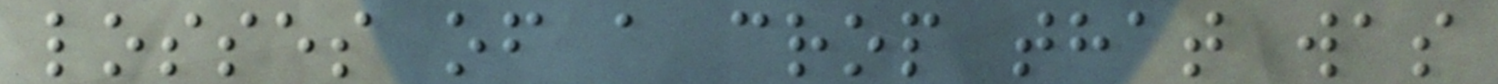losses of a crop that was
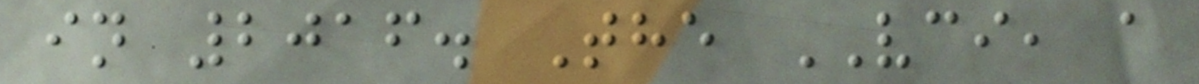in 2016. The VCI, a
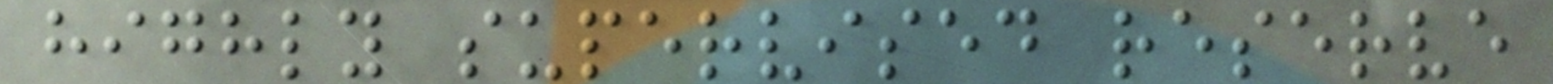highly supervised reserve
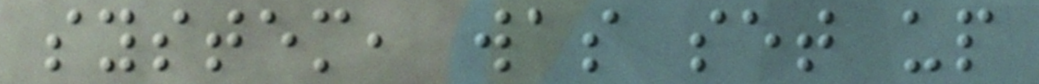system, was set up
